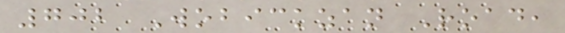702 Wobickzan Road,
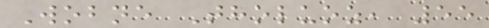Wobne Tholuoz, 55
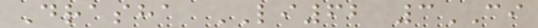Drasha LI62 3CI
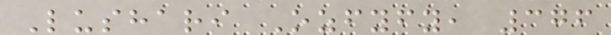Lushari Ozfyfy, 376
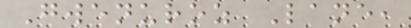Gwenuroz Lane,
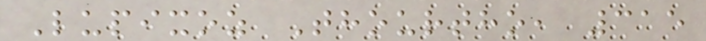Lupixoz Thourtho, 315
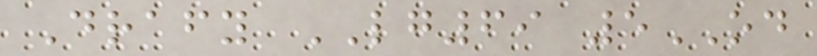Drafy LG69 5OD
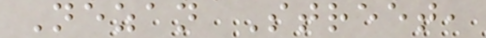Nezan Street,
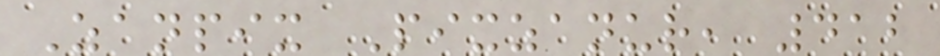Zanpix Pixzanur, 412
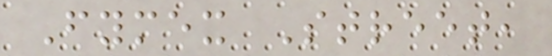Fymex Street,
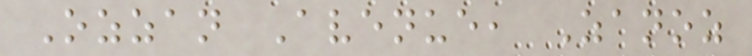Ozzan Avenue, Zanoz
